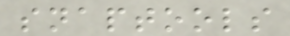snaptools
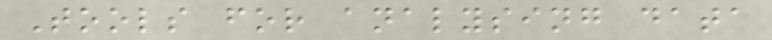Tools for analysing data
